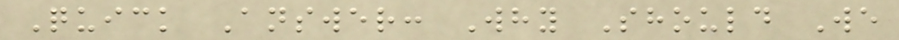Quick Answer: Why Should We
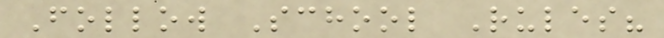Follow School Rules?
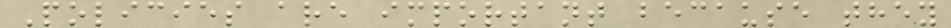Policies are important because they
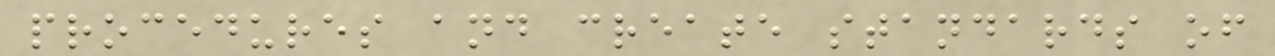procedures and create standards of
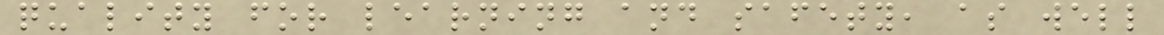quality for learning and safety, as well
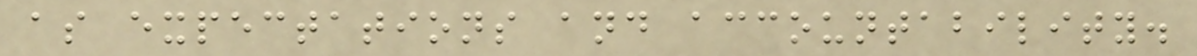as expectations and accountability.
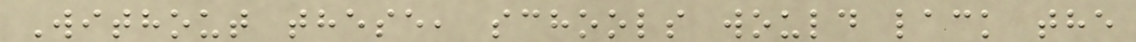Without these, schools would lack the
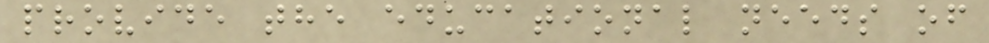provide the educational needs of
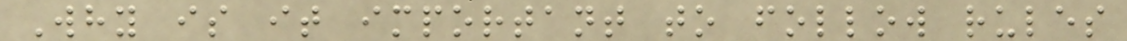Why is it important to follow rules
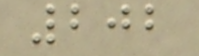202
